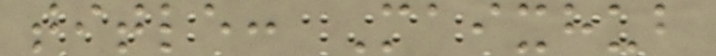title: Maixhub
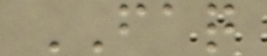FAQ
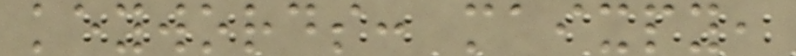keywords: maixpy,
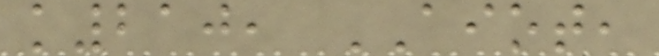k210, AIOT,
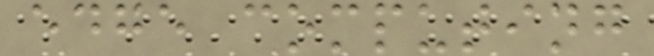edge computing
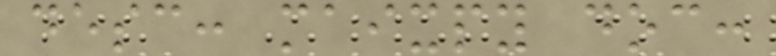desc: maixpy doc:
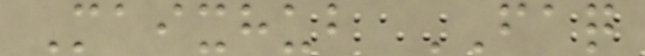Maixhub FAQ
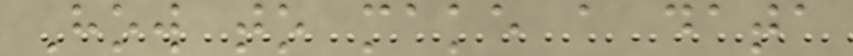How to make a data
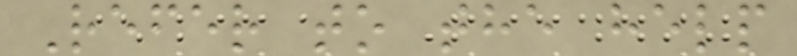Refer to the help
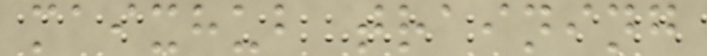maixhub training
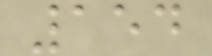154
